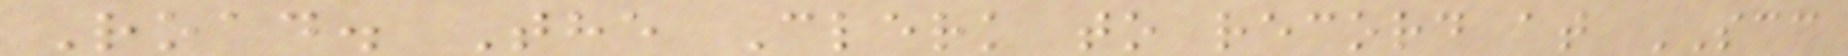Road. The Clerk to record at SCC
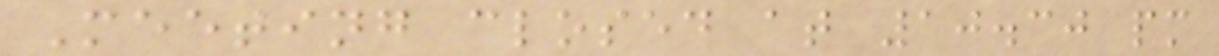Meeting closed at 10.30 pm
